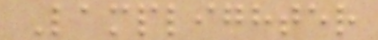Lamplighter
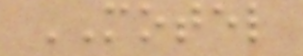MOTEL
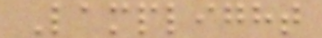Lamplight
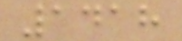1418
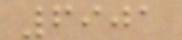6901
